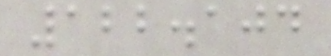122.104
